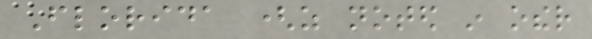Florida (as noted in other
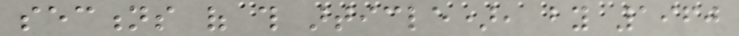sections of this article), by 1960
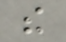the
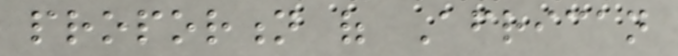proportion of African
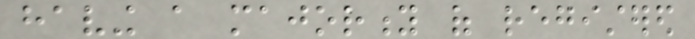having a majority of registered
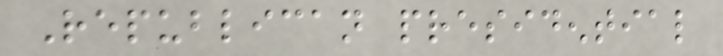Republican presidential
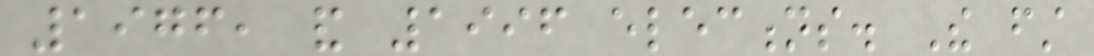1976, and 1996 elections. The first
